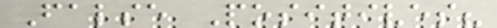False Positives?
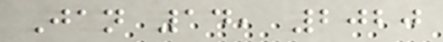Jan 14, 2020
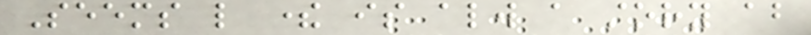Seems like there is always a story about
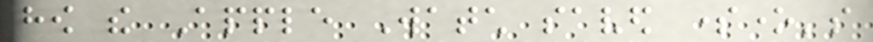how the Apple Watch saved someone's
